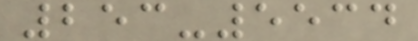253-5534
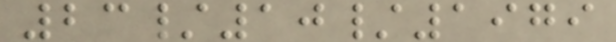23/10/1979
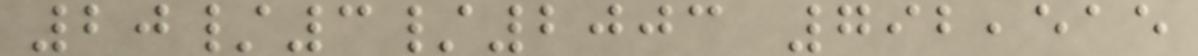20/3/2003 792,515
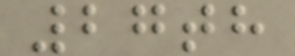27th
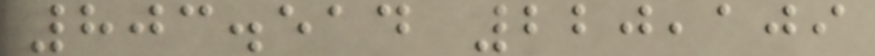803.514 220,109
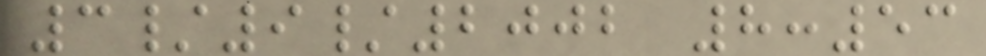3/9/2002 8:53
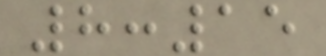8:15
